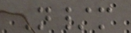N/m
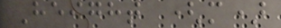Height (m)
